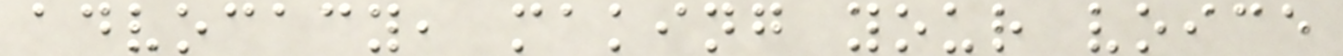advocacy, making your voice
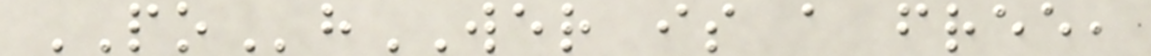POhWER is a free,
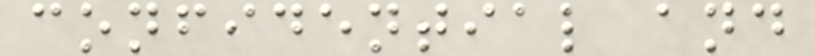confidential and
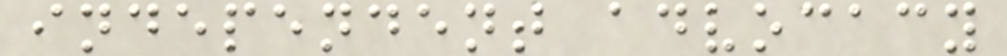independent advocacy
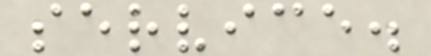service.
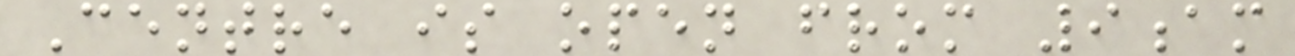Centre is open from 9am
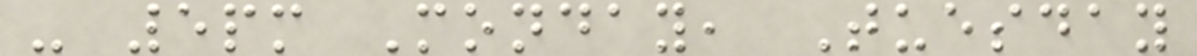- 5pm Monday, Tuesday
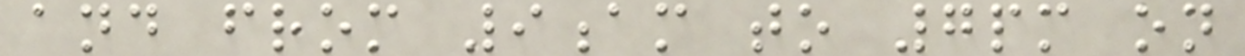and from 9am to 7pm on
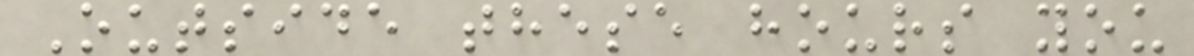Outside these hours you
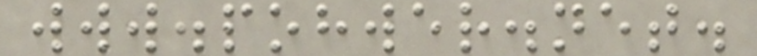www.pohwer.net.
